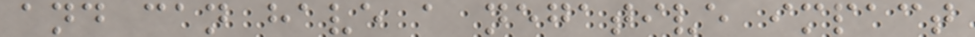and can have a negative impact
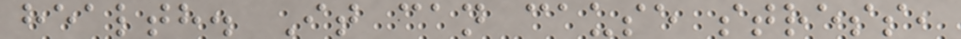health. It can cause stress,
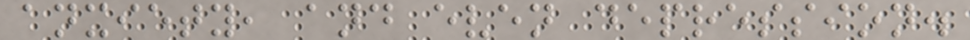anxiety, and even depression.
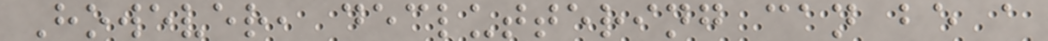However, decluttering can be a
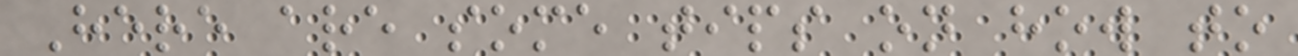Here are some tips on how to
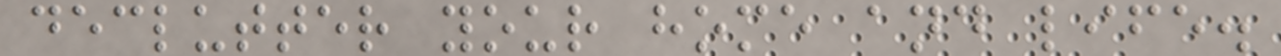declutter your home and life.
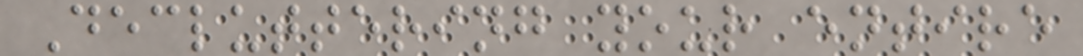Decluttering your entire
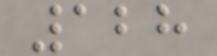128
